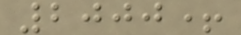2000+
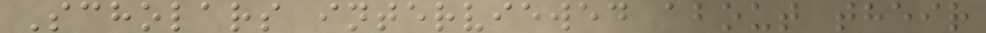Scholars interviewed about their
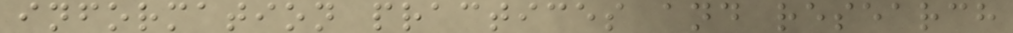information practices and research
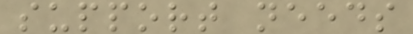support needs
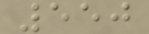550
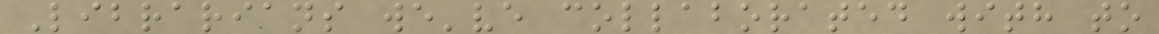Librarians we've collaborated with to
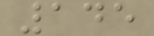145
